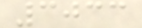3033
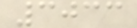3033
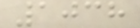1038
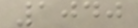1040
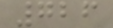726
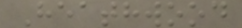Heathwood
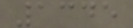1345
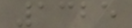1325
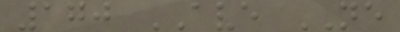170 AVE NE
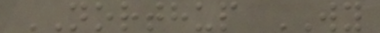NORTHUP WY
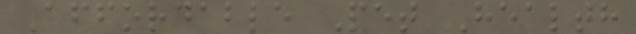Affordable Pet Health
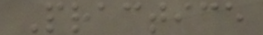Practice
